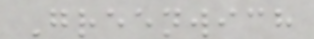Greenwich
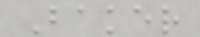Baker
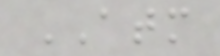ATM
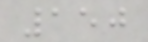150
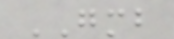GMB
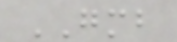GMB
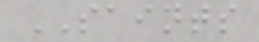SAINTS
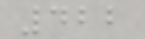422
